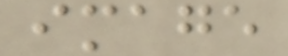image
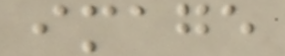image
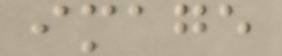image
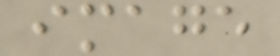image
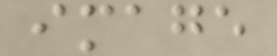image
